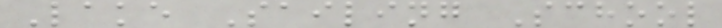Lake Sailing School
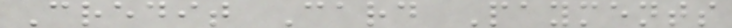Credit Card Payments
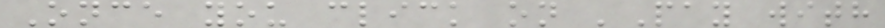Once you click on 'Pay with
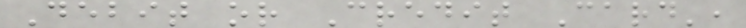Debit or Credit Card',
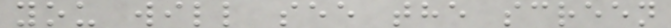you will see the screen
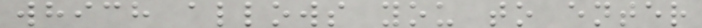which allows you to enter
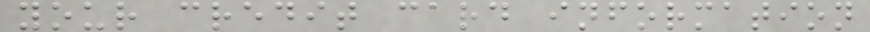your credit card information
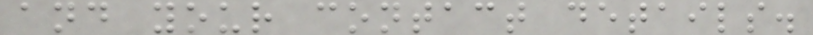and your contact details.
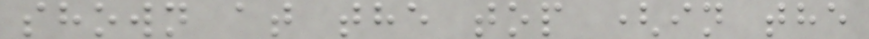shown at the top (in the
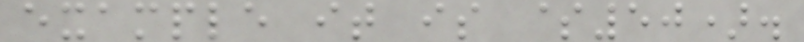example it is $50).
